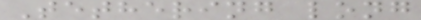Tethering long
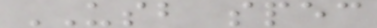USB spec
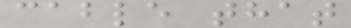cable that
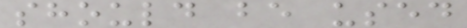should be used
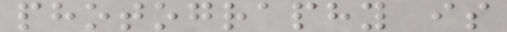photography is
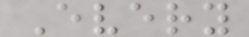Every
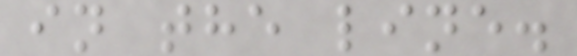in the line.
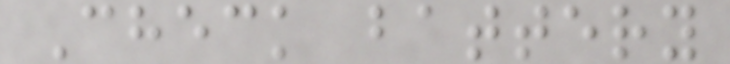Check battery
